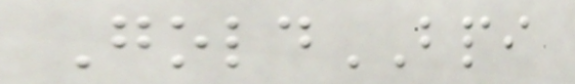GoldBPI
